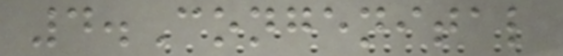4.Congenital
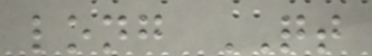long QT
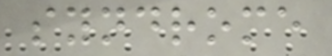syndrome
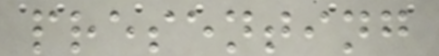presenting
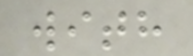with
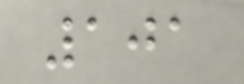101
